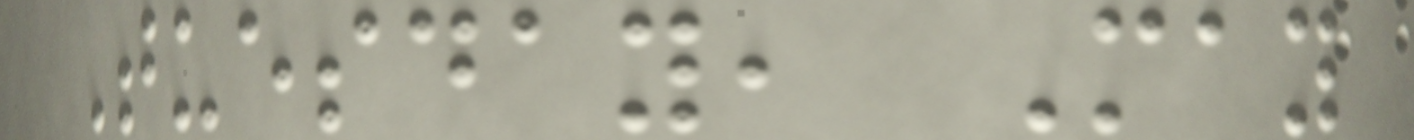Tuesday, May
